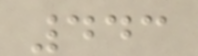443
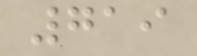719
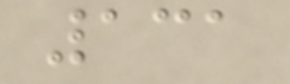131
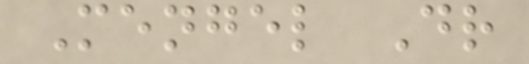Mengel Dr
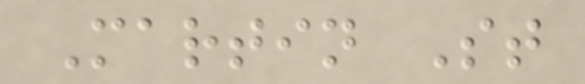Martin St
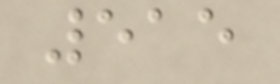515
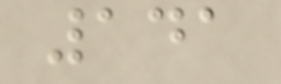141
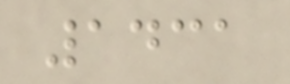1431
